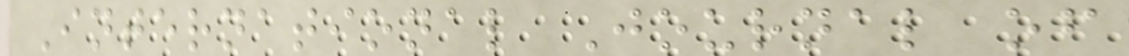International Journal of
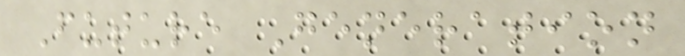Future Generation
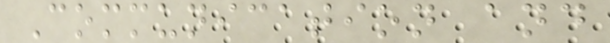Communication and
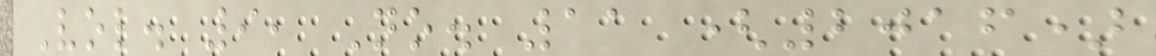Vol. 9, No. 11 (2016)
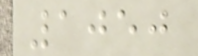1050
